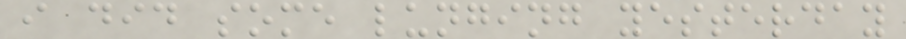i did some lunging yesterday
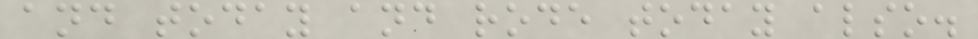and today and rode today also.
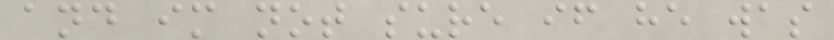and im not sure if he was
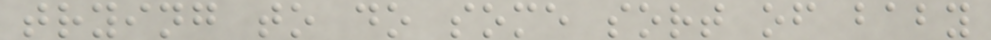trying to do some sort of baby
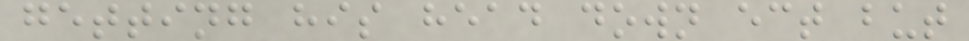getting his head down ect but
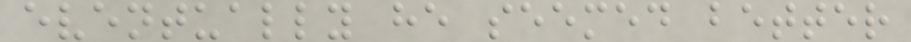eventually he seemed better
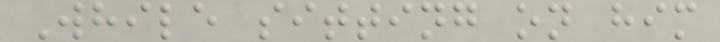While sitting on him
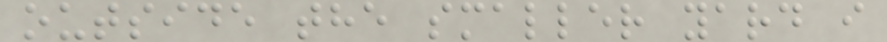outside the smaller yard i
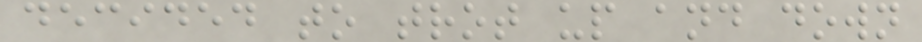decided to trot up and down
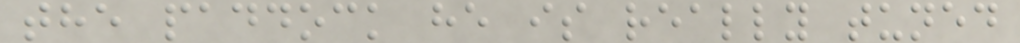the paddock he is really tuned
